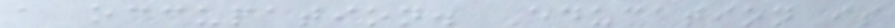a occupation. Education is
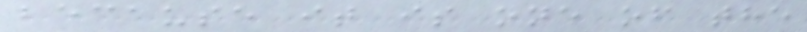because it is one of the
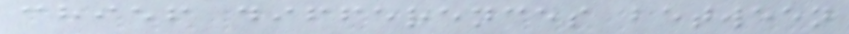chief differences between
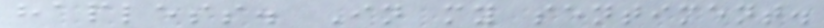hapless. In my sentiment.
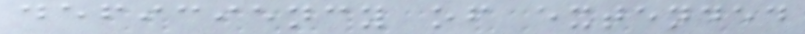deficiency of extended
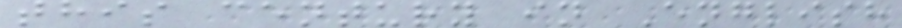this century in English
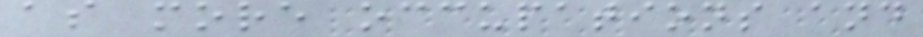as more occupations and
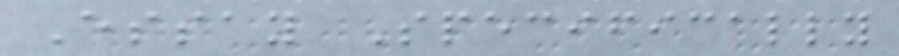Essay Specifically
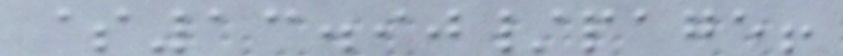$13.90/page!
